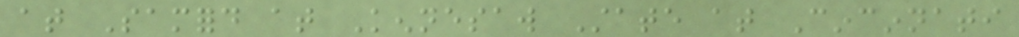at Samford at Kennesaw State at Cincinnati
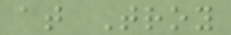at Troy
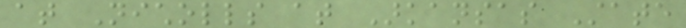at Nicholls at Arkansas State
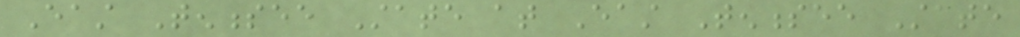East Tennessee State at East Tennessee State
